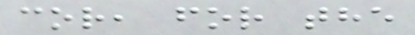cor, for the
